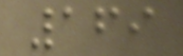169
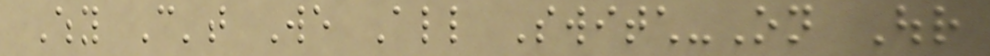Why Can't We All Switch-On Our
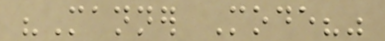"Manner Mode?"
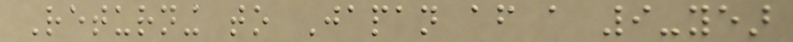Returning to Japan after a 9-year
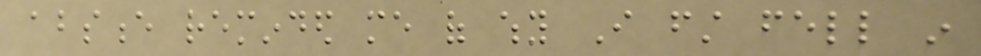absence reminded me of why I first fell in
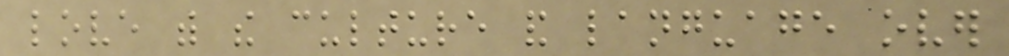love with the culture and language over
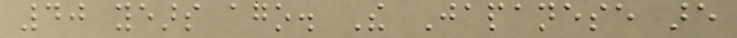40 years ago. The Japanese are
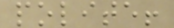polite!
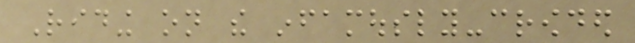Riding on the infamously-crowded
